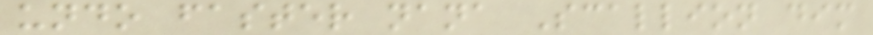undo faster nana Scallion dim
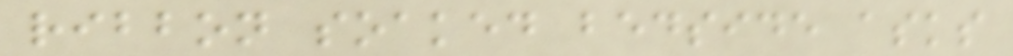ribbon soaked bedside asks
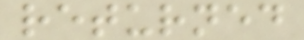returned
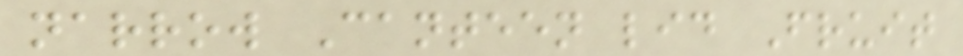narrow Canteen lid Fruit
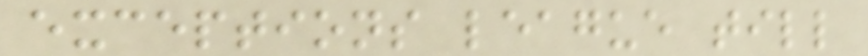exceptions league till
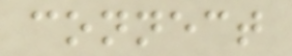connect
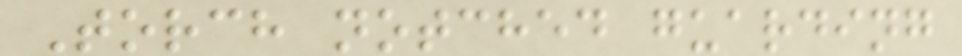Torch notched guarding
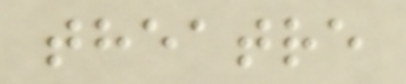theatre
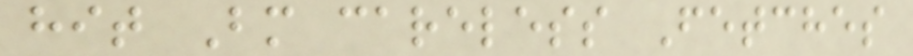hit Bm careless Fetches
